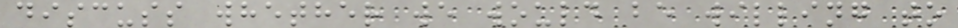discuss whether we would be willing to
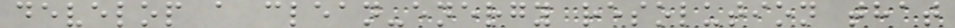develop a clean-energy resolution that
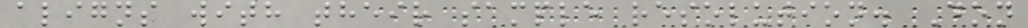aligns with their sample resolution. Don
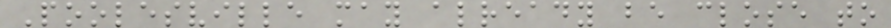Poolesville may already be close to
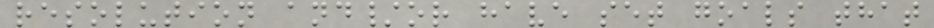resolution and/or have set goals that
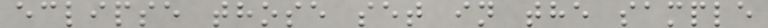eclipse those set in the sample
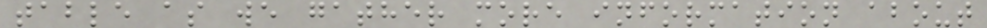table as we gather more information about
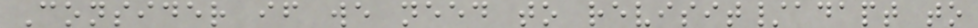Consider if we need to revisit/adapt to
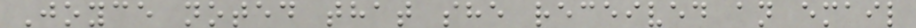Joyce noted that she received an email
